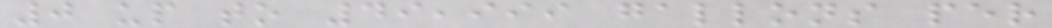0 up to 49,999 gallons per
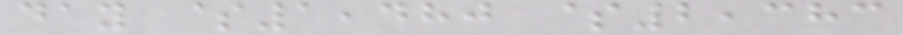day $1,480 $2,383
